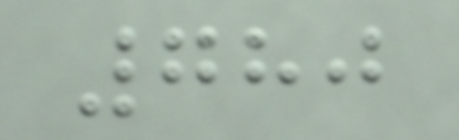780
